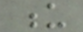u
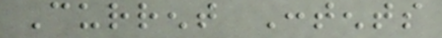Current Contents
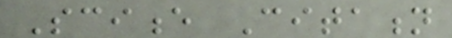Science Citation
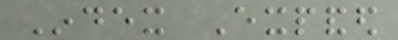Index Expanded
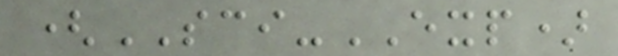(SCI-EXP)
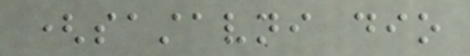(sastavni dio
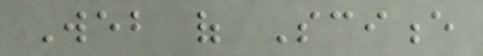Web of Science
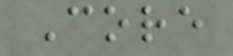Core
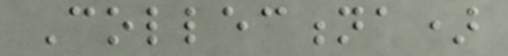Collectiona)
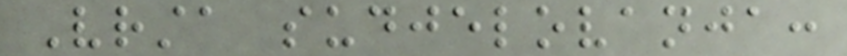Vrsta sudjelovanja:
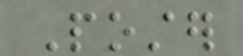Poster
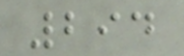294
